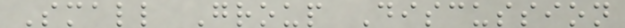Small Group Discussion
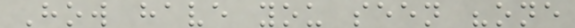How have you seen "one
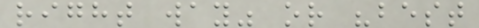right way" or "best
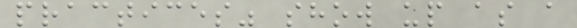practices" show up as a
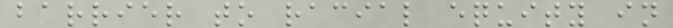barrier to racial equity in
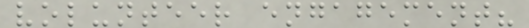volunteer engagement?
